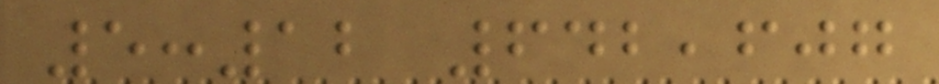5:12 642,607
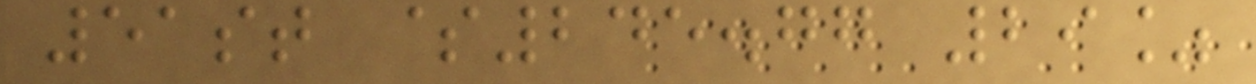51st $245.77 29%
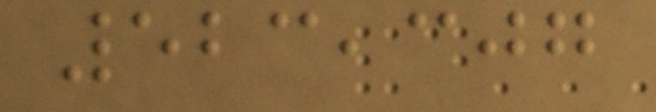523,307
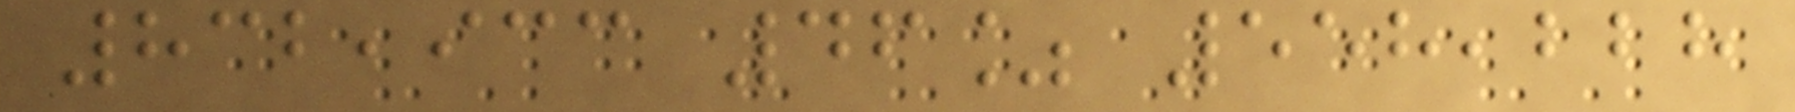832,933 46% 558,228
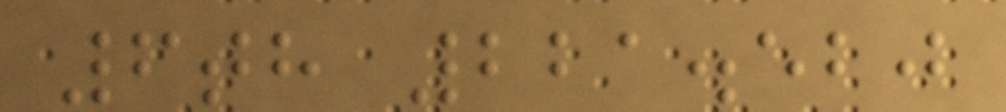6th 221.520
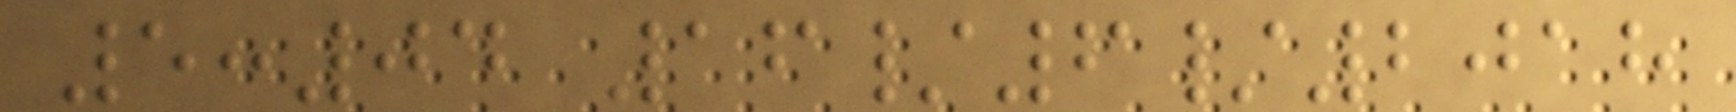5:04 16/6/2018
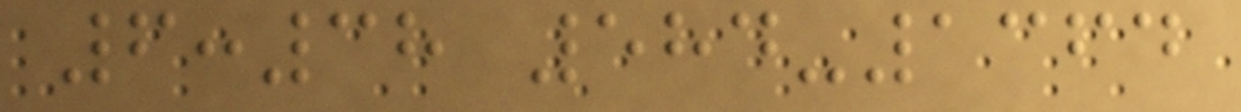6:38 584-1364
